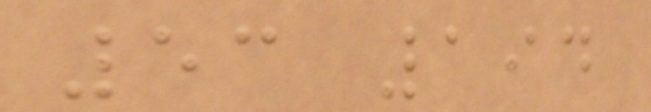53 194
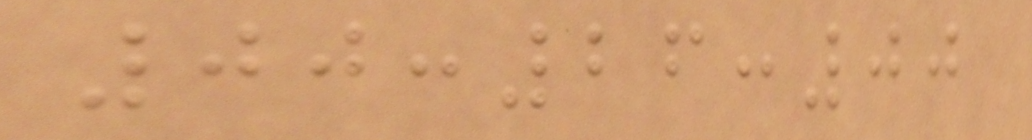00:26:00
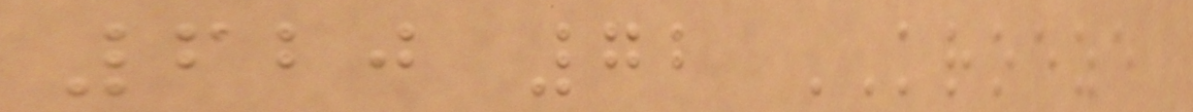620 72 KROEZE
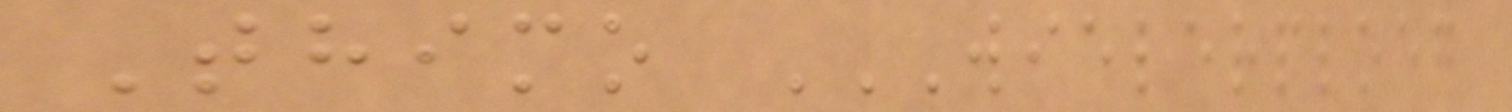Thimo WIELERPLOEG
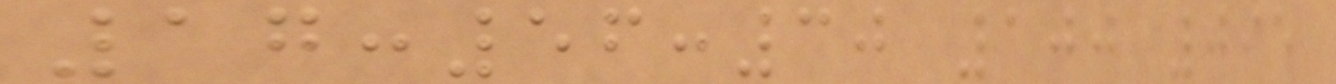17:56:30 100 095
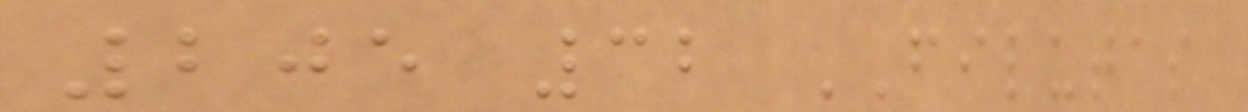205 32 FILUTAS
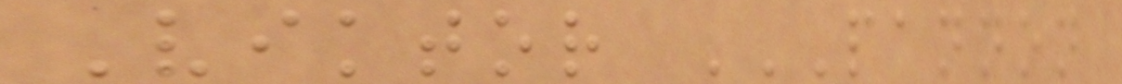Viktor PANNON
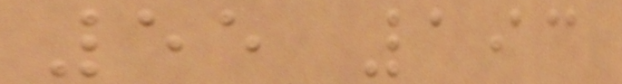55 193
